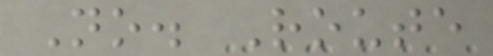No. Route
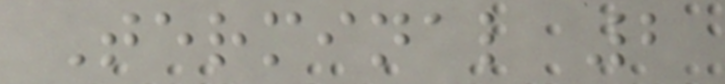Terminal 2
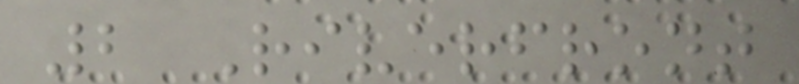2 Riverfront
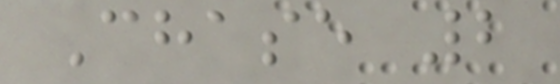Chase 2
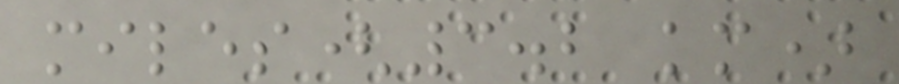miles(3.2 km)
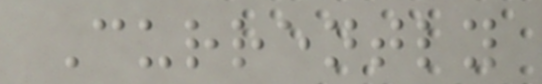Currently
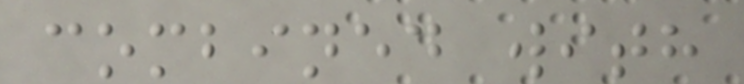combined with
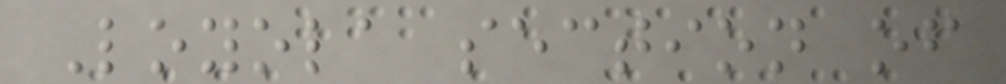Loyola section of
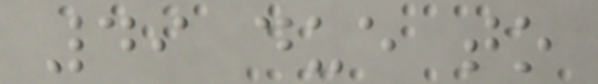49 due to
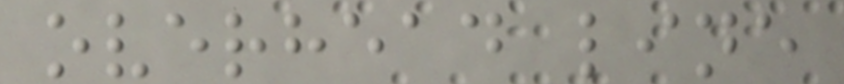overhead line
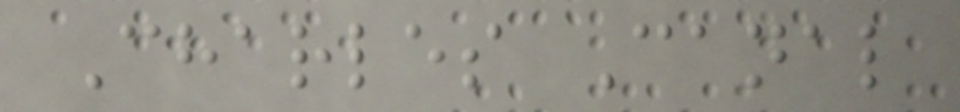Charles Canal
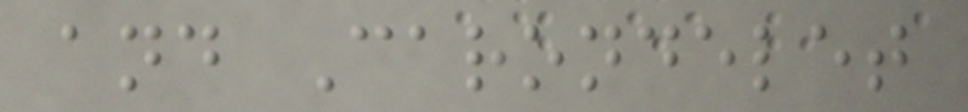and Carondelet
